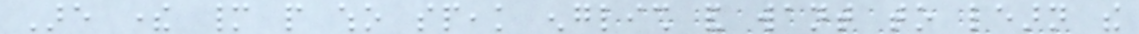Are there many people who speak english and want to learn the
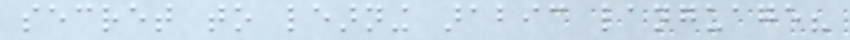secret to learning arabic language?
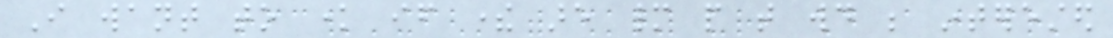I want to know if there are many people that would be interested
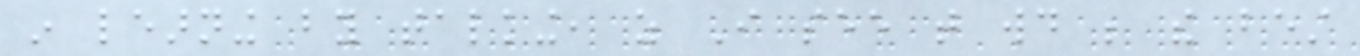in learning by talking, as I see that would be the best
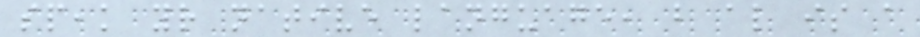speak your native language, but also is a
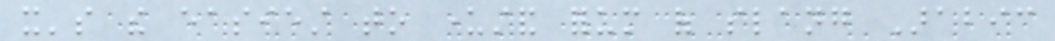it's the easiest to understand forum of slang Arabic
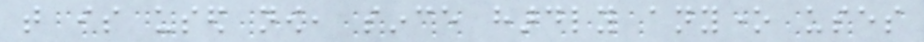that is used now, since hardly anyone uses
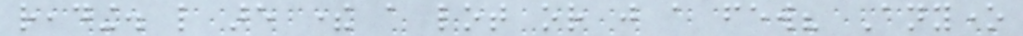reading. like are there a lot or just a few? Anyone
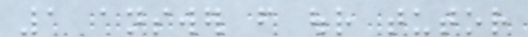1 answer from our tutor
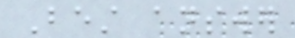Best answer
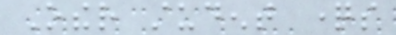Other student questions
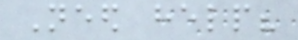Need help?
